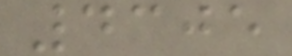4305
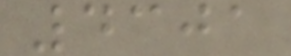4301
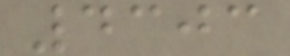4303
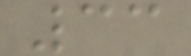33
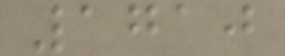1710
